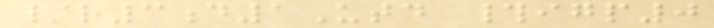/r3d1Utd #igp0
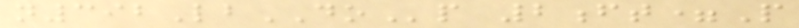n392LbDOp 2ft=P
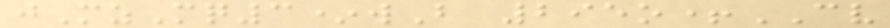jMzMq3*wB 295o+CV
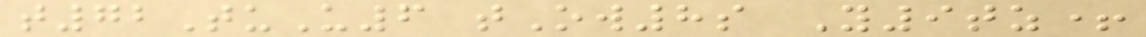t72TuU6 tOw8s Y9tz+
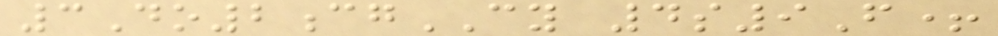3Do2cgCY 4s9F+
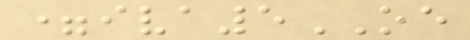=iva5OE
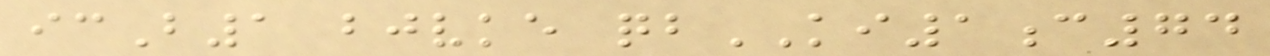icB1 bjvke qbKI1c74
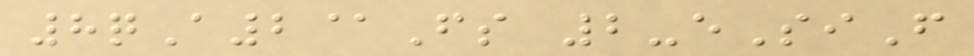8qA2@Fs 2-eSiF
